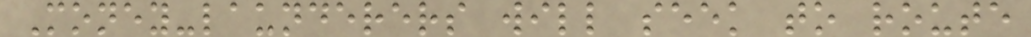Money-launderers will seek to route
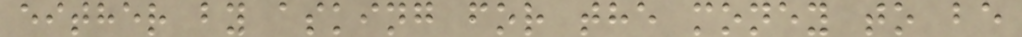either by asking for the money to be
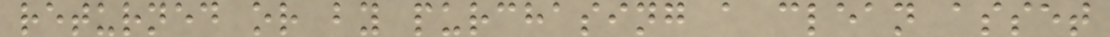returned or by purchasing a clean asset
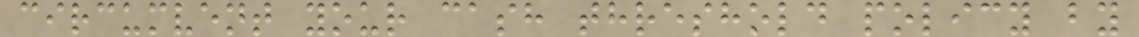circumvent your cash threshold policy by
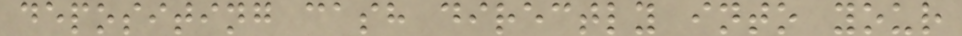depositing cash directly into your
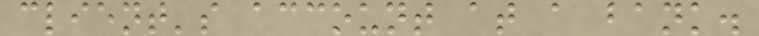client's account at a bank.
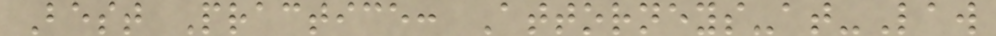Best Practice: Attorneys-at-Law
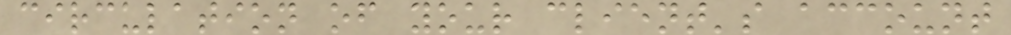circulation of your client's account
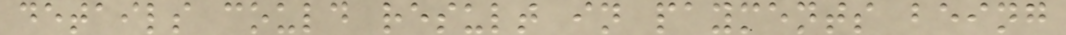details could result in payments being
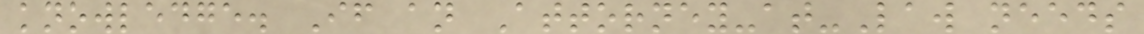knowledge. If an Attorney-at-Law needs
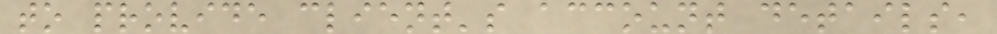to provide client's account details,
